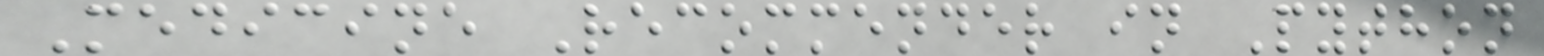Medicine Recommender in Python
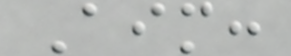Aim:
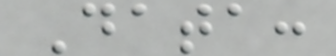Data:
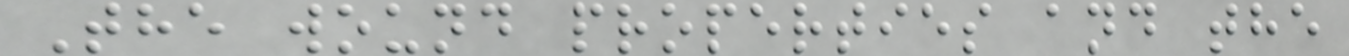The wound properties and the
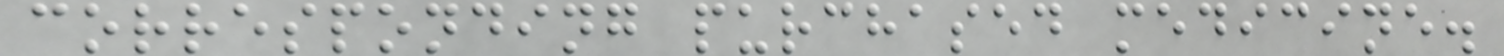corresponding purchased medicine.
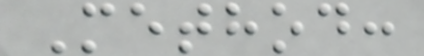Method:
